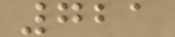721
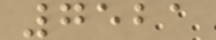7521
